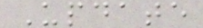Update
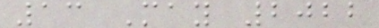13 May 2022
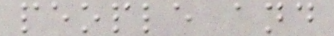people and
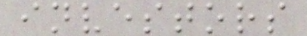investors
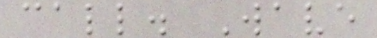call. Wave
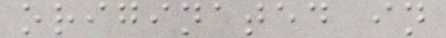originated in
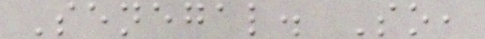Senegal. So,
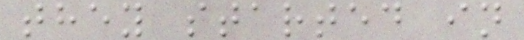they started in
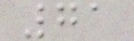71
